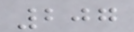207
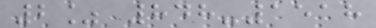2% 848-1518
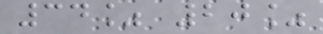34% 20%
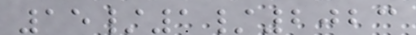15/1/2023
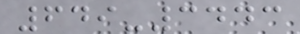649-3443
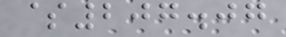$207.07
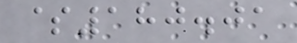$180.01
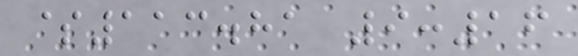$113.81 9:16
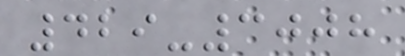429-3008
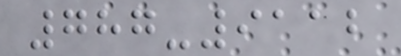787-9112
